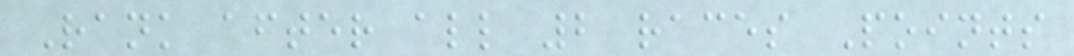Rank after all 2 races Points
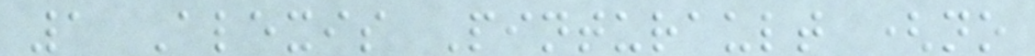1 Alexis Pinturault (no
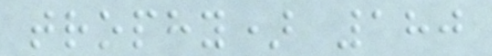trophy) 180
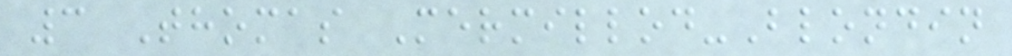3 Thomas Mermillod-Blondin
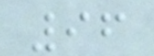96
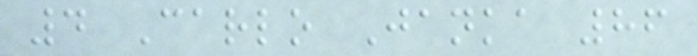4 Carlo Janka 86
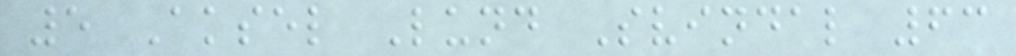5 Aksel Lund Svindal 63
